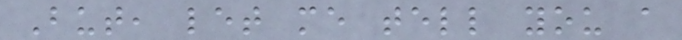But, let me tell you a
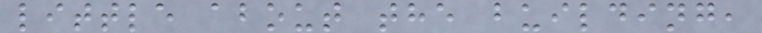little about the building,
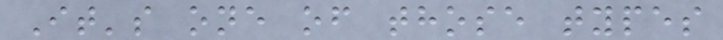It's one of those types
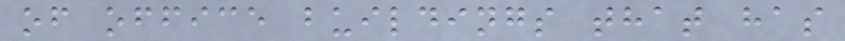of office buildings that has
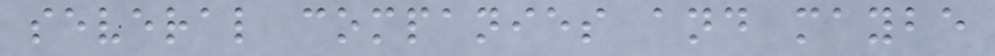several companies and maybe
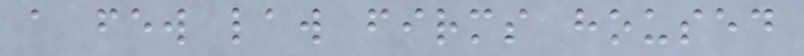a few law firms housed
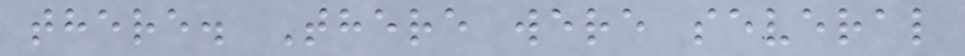there. There were several
